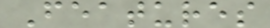Features
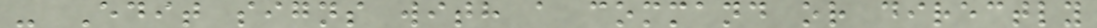- Edit signs with a command or directly
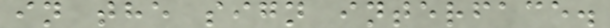in the sign interface.
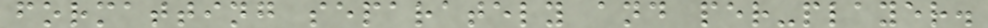formatting separately and per-player.
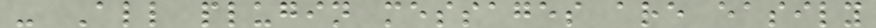- All plugin messages are easily
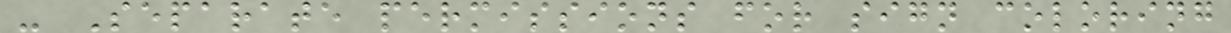- Separate permissions for sign coloring
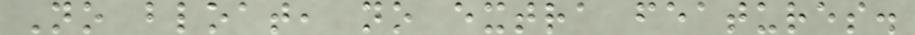No bloat, no extra features.
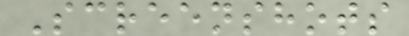Screenshots
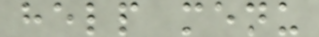help menu
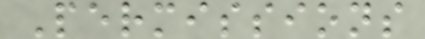Permissions
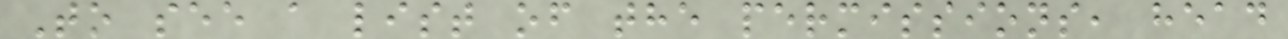To see a list of the permissions, head
